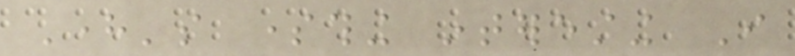Here's something interesting I
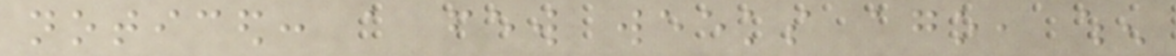noticed: a few weeks ago, when
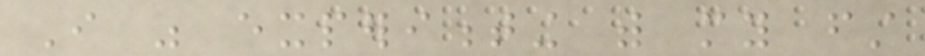I was experimenting with my first
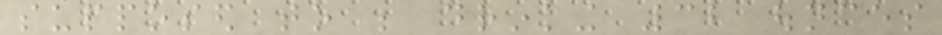supposed to be drinking 32 ounces
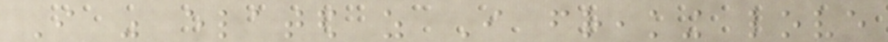I was elated as I freaking love
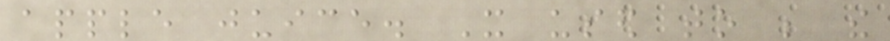apple juice. It used to be the
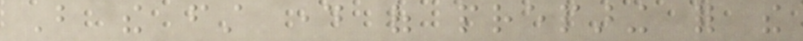But the first day of preparing for the
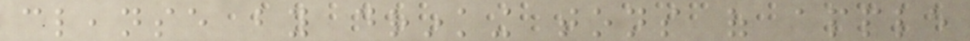cleanse by drinking tons of apple
